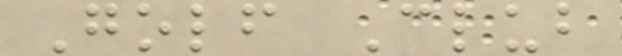Golf Club
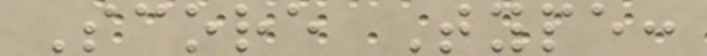Score Type:
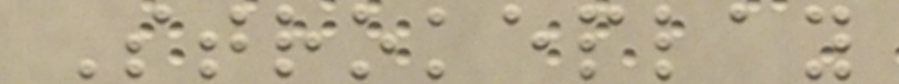Strokeplay
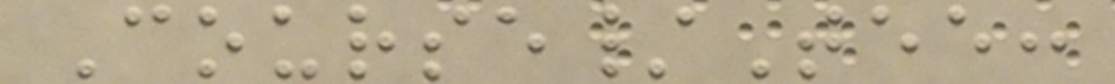Course/Tee:
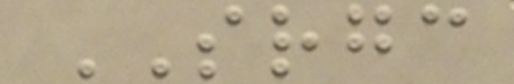SRGC
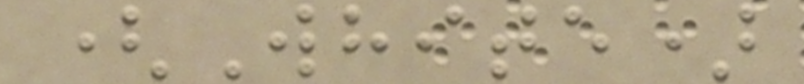(White)
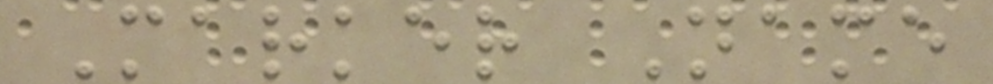Marker Name
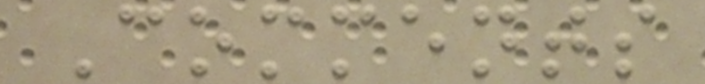Comments
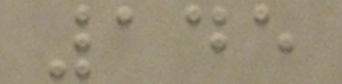145
